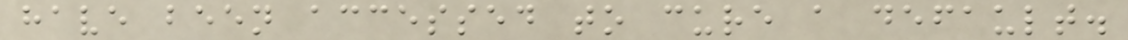have been accessed to cure a default.
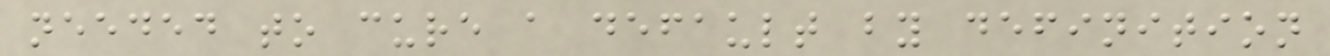needed to cure a default by definition
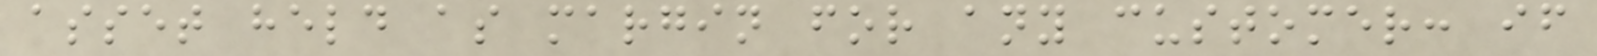asset held as margin for any customer: if
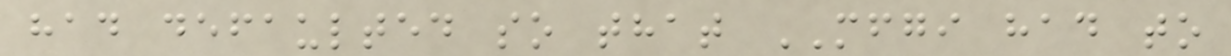had defaulted so that MFGI had to
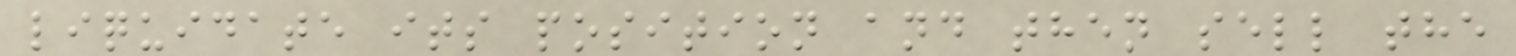liquidate its position and then sell the
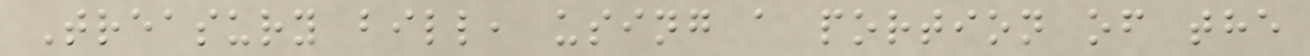Treasury bill, using a portion of the
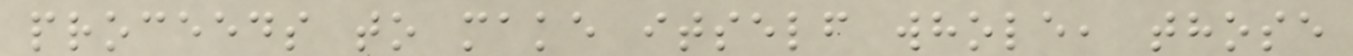proceeds to make itself whole, those
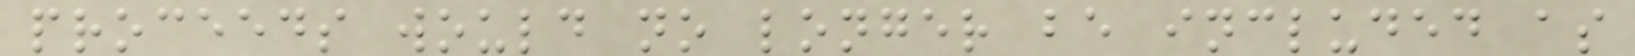proceeds would no longer be included as
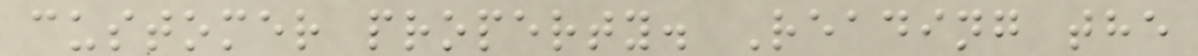customer property. Reading the
